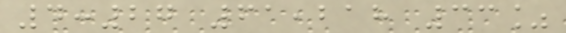4:27 61,218 33%
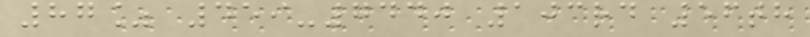87% 459-7440 103rd 56th
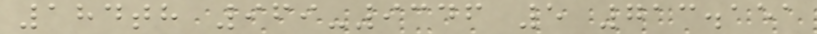184th 969-9346 5 713.151
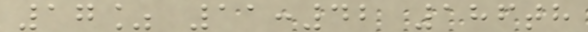17% 11:42 186th
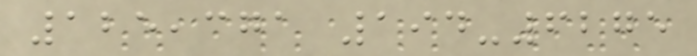125,371 194-6275
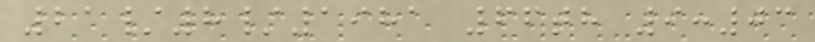21/8/1981 66th 9:03
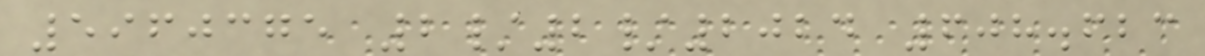5960375 2/2/2024 608.623
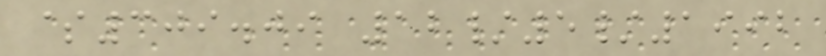$309.09 12/5/1992
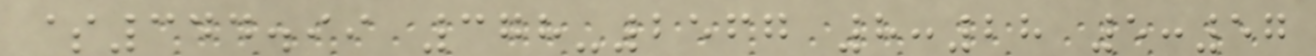$344.99 378-2567 8:28 5:57
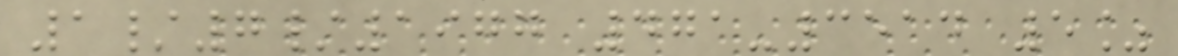1/7/1977 471-3514 5%
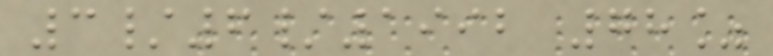3/6/1992 78%
